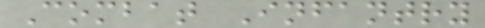Combat Infantry
